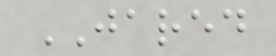JARED
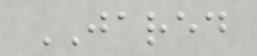JARED
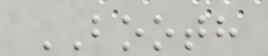BOOTH
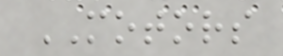MOTORS
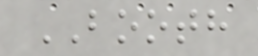BOOTH
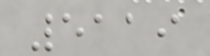5119
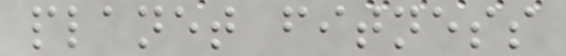planet fitness
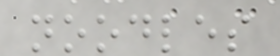noodles
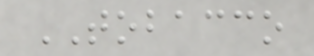TOBACCO
